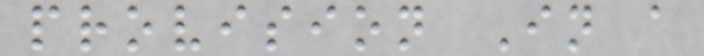provision In a
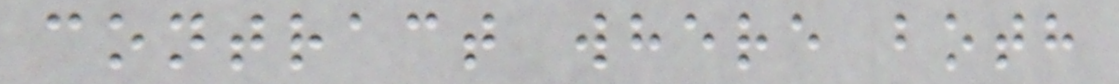contract where both
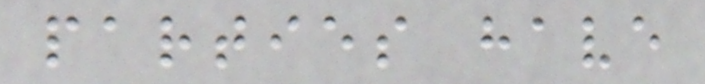parties have
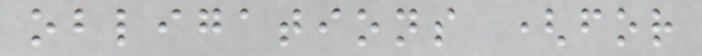obligations (for
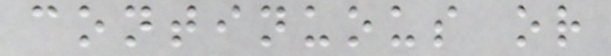continuous or
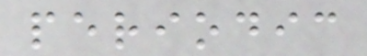periodic
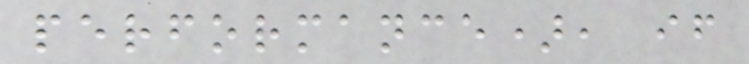performance), if
